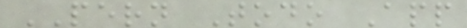PERN Todo App
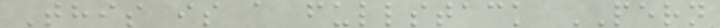This is a fullstack PERN
